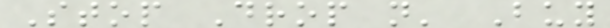Stop Drop n' Buy
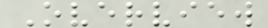Overview
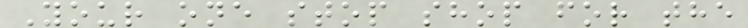Your one stop shop for the
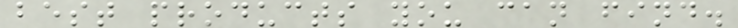best products you can find.
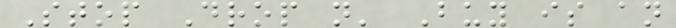Stop Drop n' Buy is an
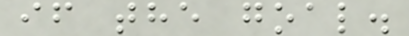if the goal.
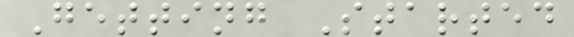Getting Started
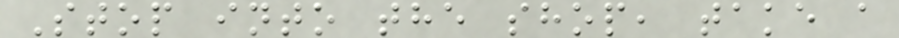Stop into the shop, take a
